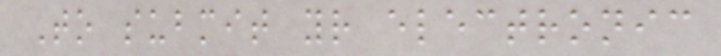To submit your electronic
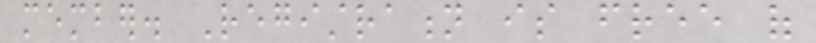member. Registration is free of
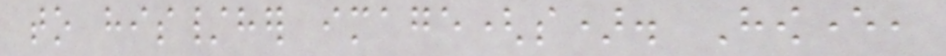to his/her image(s). However,
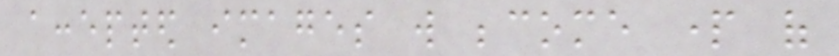accepted images will become part of
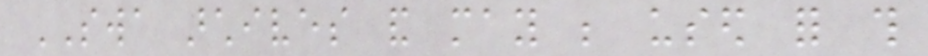SWA archives and may be used for this
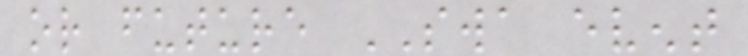or future SWA event
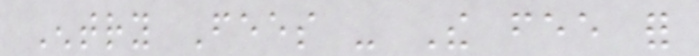Entry Fees - The fee for
